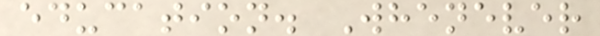education. Whenever
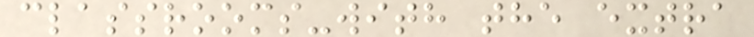classrooms-with the extra
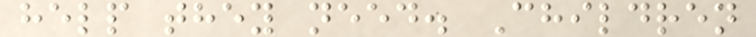help they need. Children
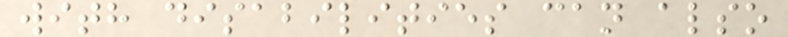with disabilities can also
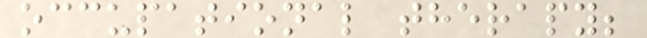occupational therapy;
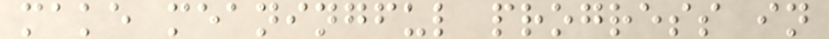make meaningful progress in
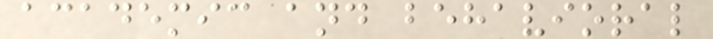academic and behavioral
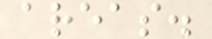areas.
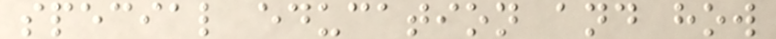special education and how
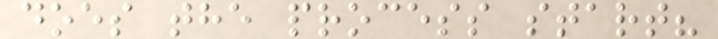does the process start?
